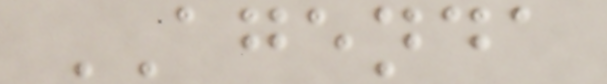AGENDA
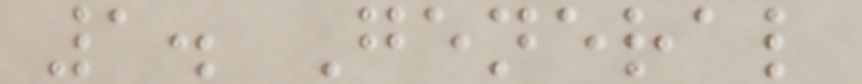1. General
